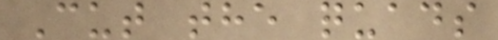Cut the quads
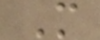M
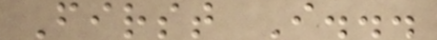First I...
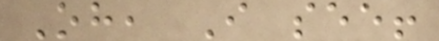Oh, I see!
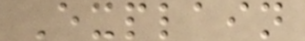Explain
